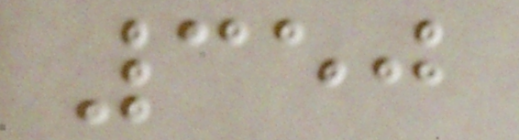350
